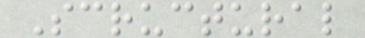Scructural
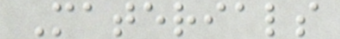Materials
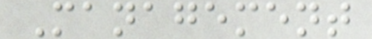Management
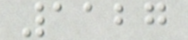1127
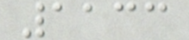1133
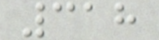318
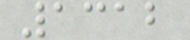1312
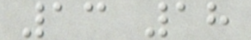13 18
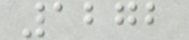1272
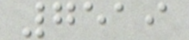7519
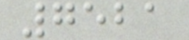7521
